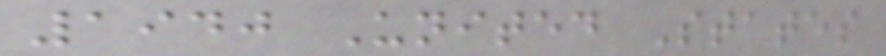1940 United States
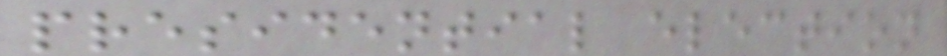presidential election
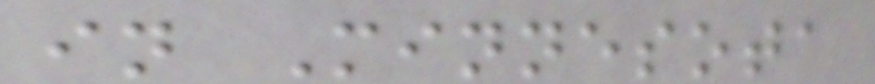in Minnesota
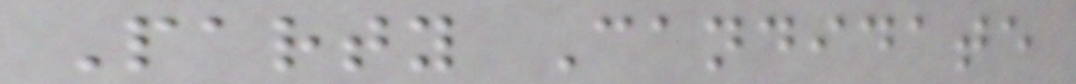Party Candidate
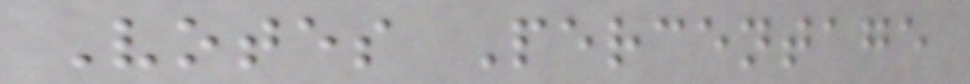Votes Percentage
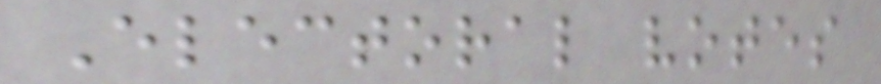Electoral votes
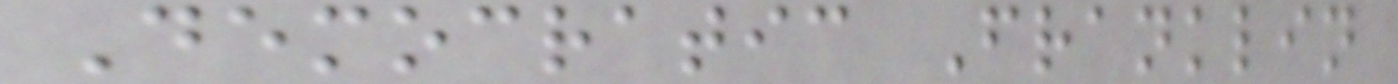Democratic Franklin
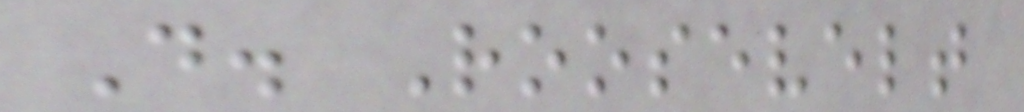D. Roosevelt
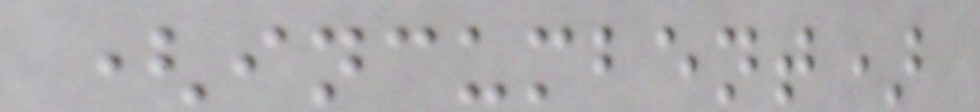(incumbent)
